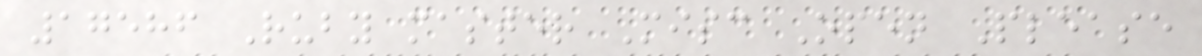17586 Ruby master Misc Open Please
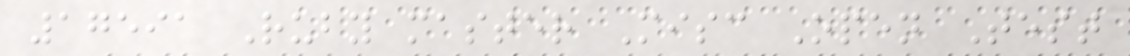17591 Ruby master Misc Open Test
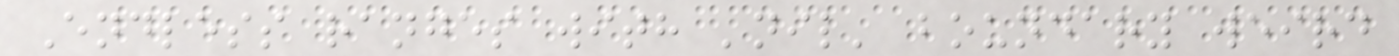Endless ranges with 'nil' boundary weird
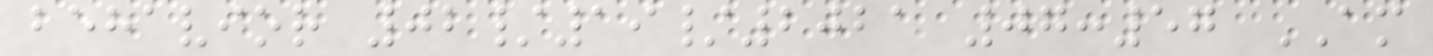behavior 02/19/2021 07:57 AM
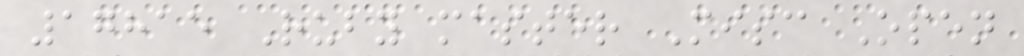17815 Ruby master Misc Open
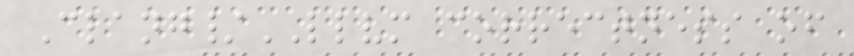Clang/LLVM correctness of
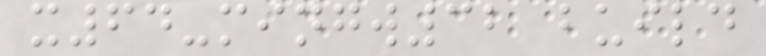x64-mingw32 build
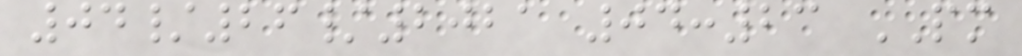04/26/2021 04:23 PM
